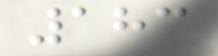183
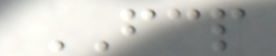FCP
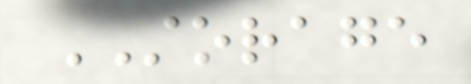STORAGE
